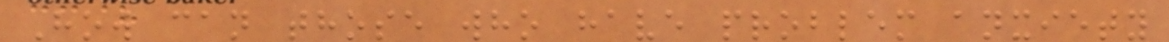How can those who have problem anxiety
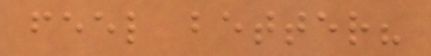feel better?
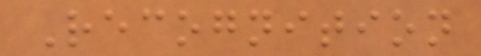Recognition
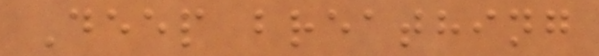Deep breathing
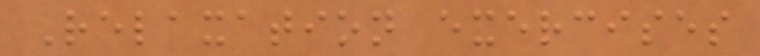Relaxation exercises
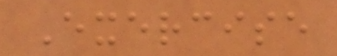Exercise
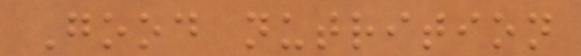Good nutrition
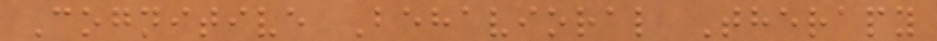Cognitive Behavioral Therapy
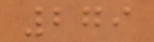279
